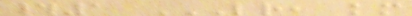#1 LR, KM
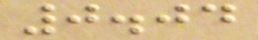0.04
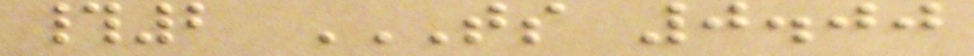#2 TS 0.00
